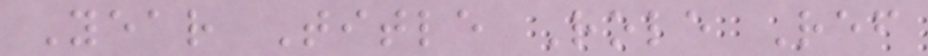Year Title Role Ref
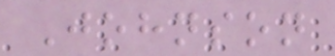Johnson
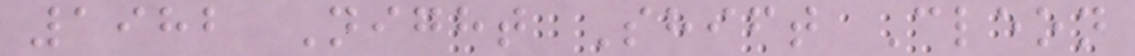1982 Night Shift Cleon
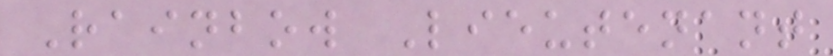Rainbow Lieutenant
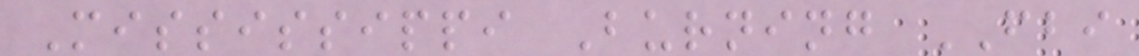Mississippi Burning FBI
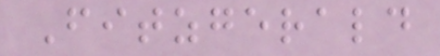Fitzgerald
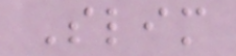Slim
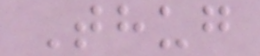Thug
